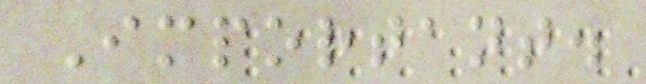Important.
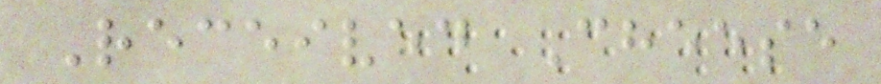Received Cheese
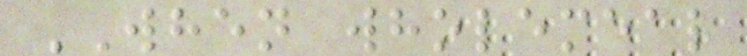WHEN wholemeal
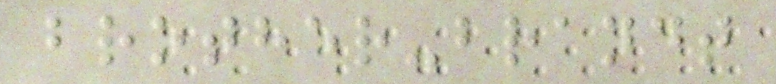brother-brandt
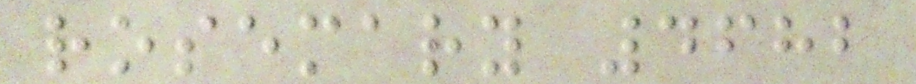rosemary 4682
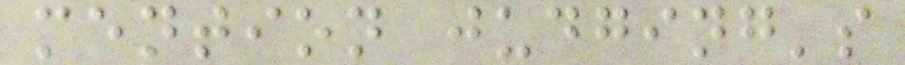mention judging's
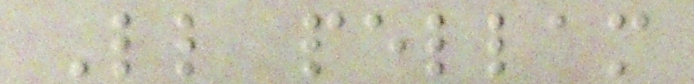Ll pellam
